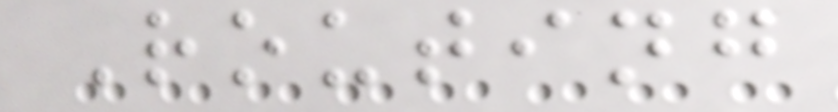Routing
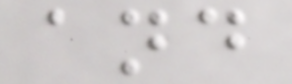and
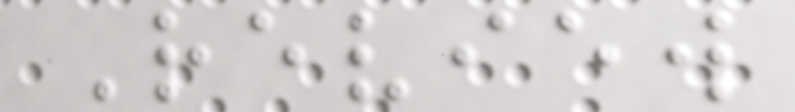Review
